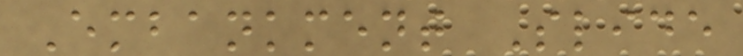Embankment Slide
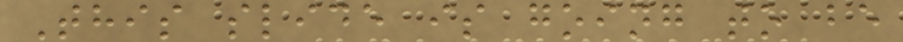This slide is going to be
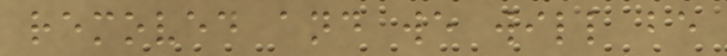removed and we will be
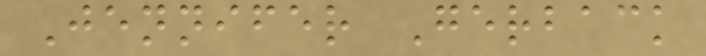Jennifer Gerback
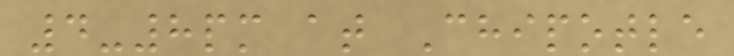4-8pm at Chipotle
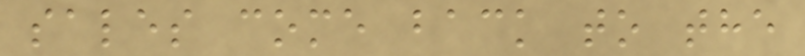sales come back to the
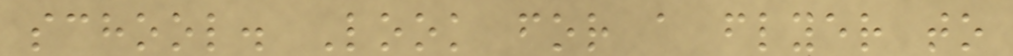school. Look for a flyer to
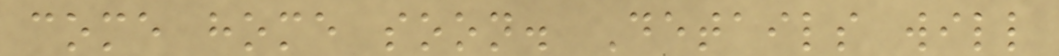come home soon. Details will
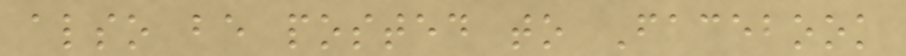also be posted to Facebook
